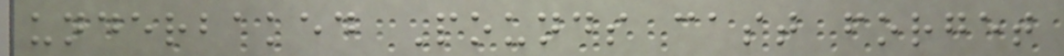underbaked Pounds cast forget
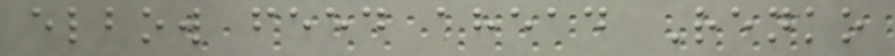elbow feed ahead Renko
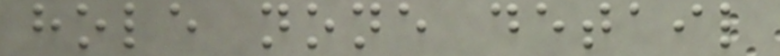hole none detail
